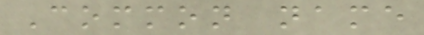Common name
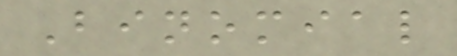Binomial
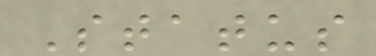Status
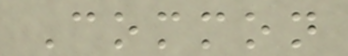Common
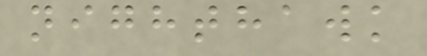nighthawk
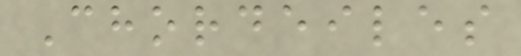Chordeiles
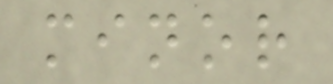minor
